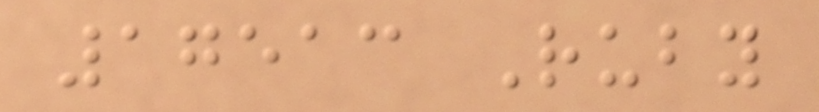17513 Ruby
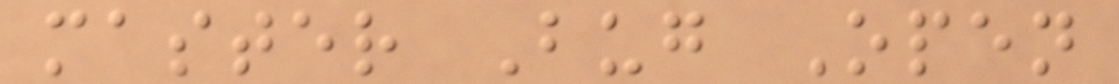master Bug Open
